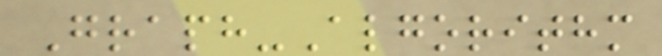Graph-Algorithm
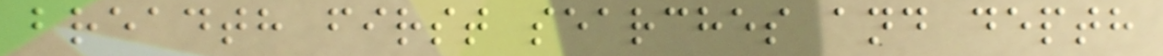breadth first searches and depth
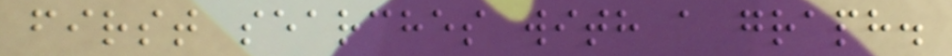first searches with a graph.
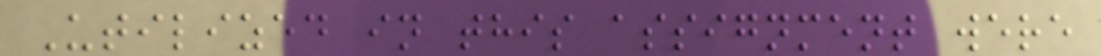Utilized in this assignment were
